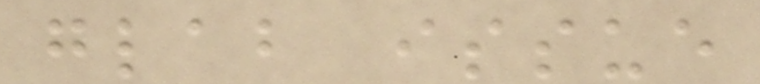glab issue
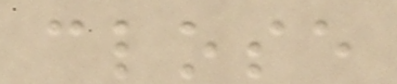close
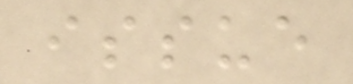issue
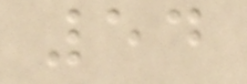54
